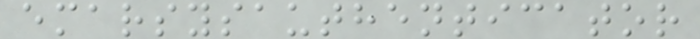emarsysauthenticator
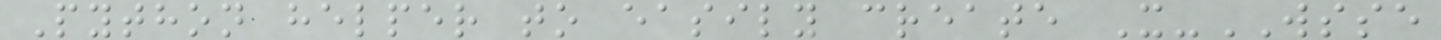Python helper to easily create X-WSSE
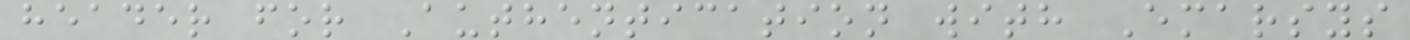header for Authentication with Emarsys
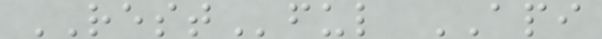RESTful API
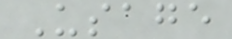Usage
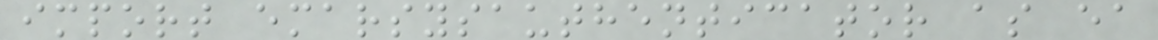import emarsysauthenticator as ea
